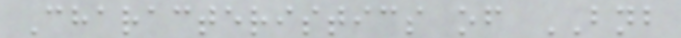Characteristics of BNB
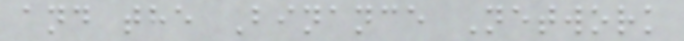and the Binance Network
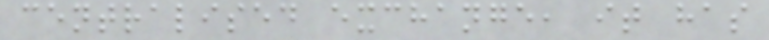centralised exchange, it has
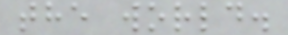the world.
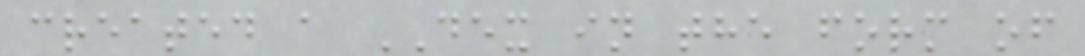created a DEX in the form of
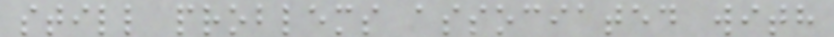still problems associated with
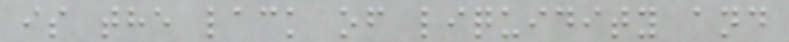is the lack of liquidity and
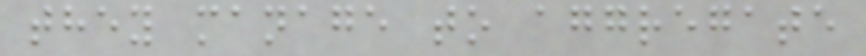they manage to aggregate
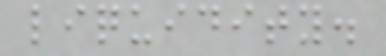liquidity.
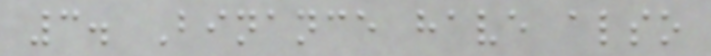3. Binance have also
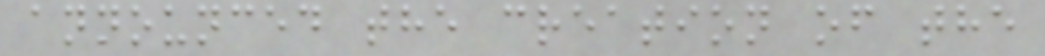announced the creation of the
